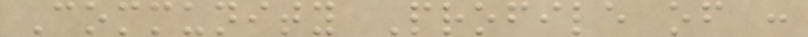Community Profile of :
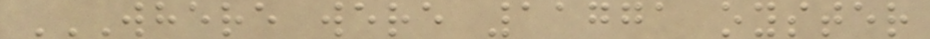WHERE WERE 11771 OYSTER
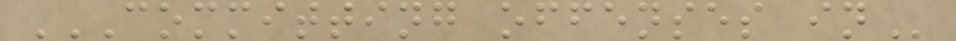COMMITTING OFFENSES IN
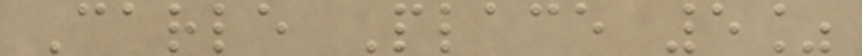Carle Place 5%
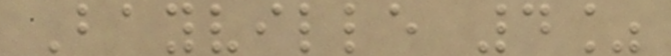Bayville 4%
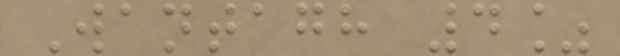Wantagh 4%
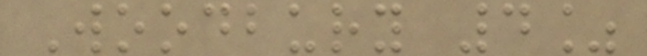Woodbury 4%
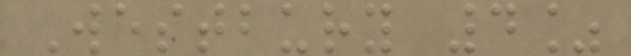Westbury 4%
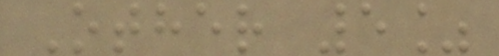Other 5%
